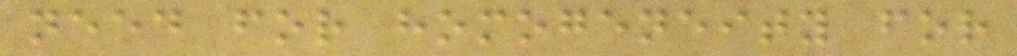need for homogeneity for
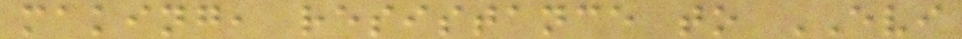making, resistance to EVI
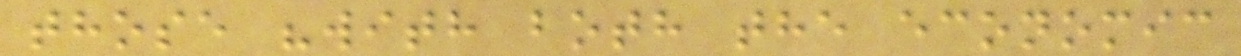those "with both the economic
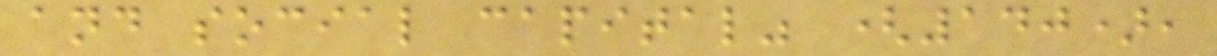and social capital" (140),
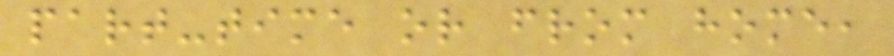part-time or from home,
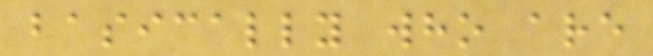basically who are
